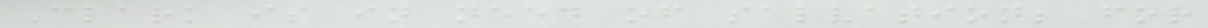Clark is in need of salvation; for
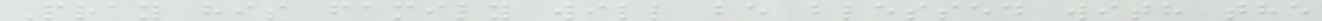Pray his family will be blessed with the
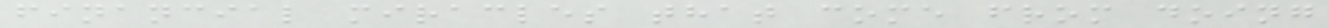financial miracles that come from doing
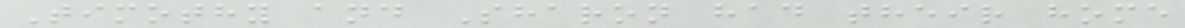Timothy and Sharon had their home
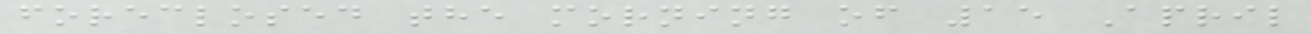foreclosed the morning of 15 April
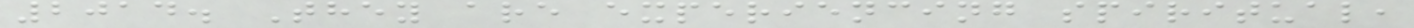2014. They are experiencing spiritual,
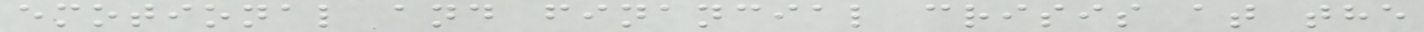emotional and financial crisis at the
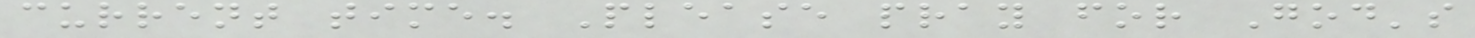current time. Please pray for God's
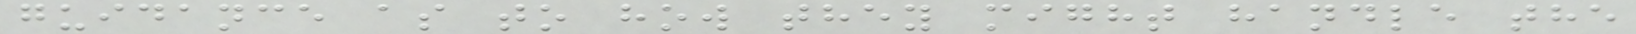guidance as to how they might handle the
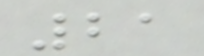21
